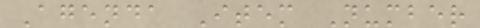Agenda Item Number
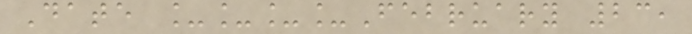Date ____February 23,
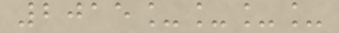2015____
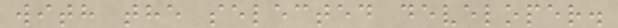with the selected developer.
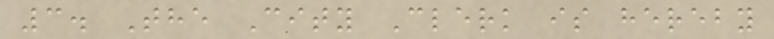3. The City Clerk is hereby
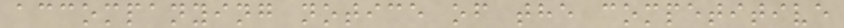accompanying notice of the competitive
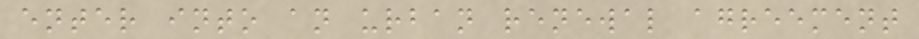enter into an urban renewal agreement
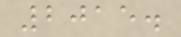2015.
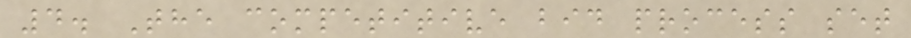4. The competitive bid process set
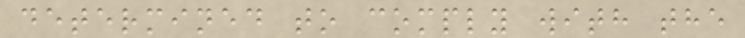determined to comply with the
